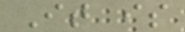It is
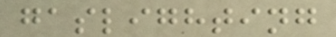gaslighting
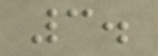3.
